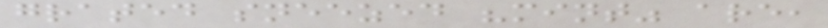grated sneezed "mint" are,
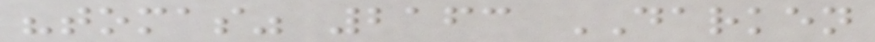"tomas" 2163 DARKEN
